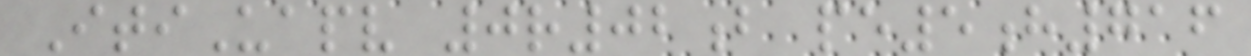ItiUapv 0r02b pe5h716
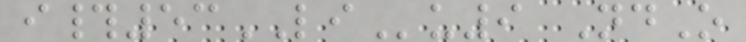i#53LIu9 NdO
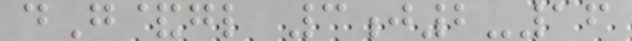dG&gl 3j2-16
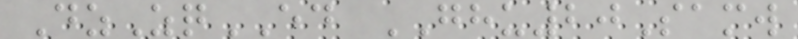DzZqED GHU20Samw
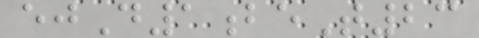ejD1beT23
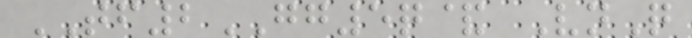TF2GG5q& VnQ
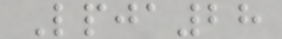Lpja28
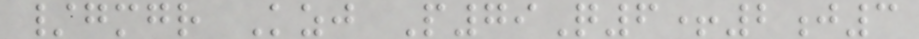/gmgr Kzj P79Q6+2j3
